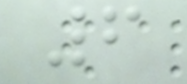6
